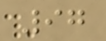97
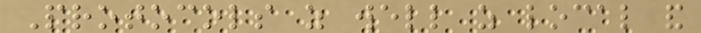Protocols as well as local and
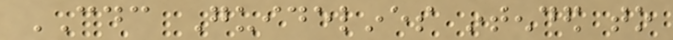CDC Guidelines intended to
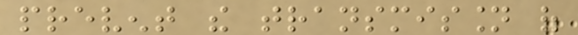prevent the transmission of
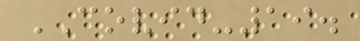COVID-19.
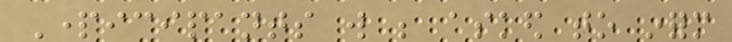Participants will be asked to inform
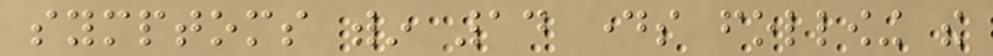symptoms within 14 days following the
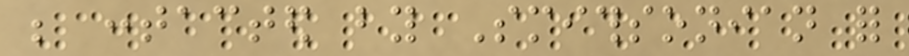be contacted by Smithsonian for
